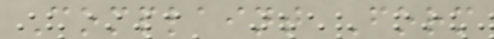Complaint Form
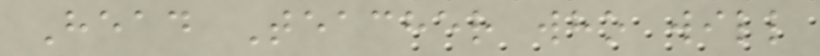Head Teacher who will
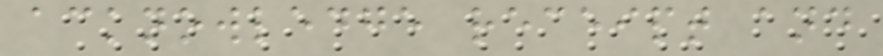acknowledge receipt and
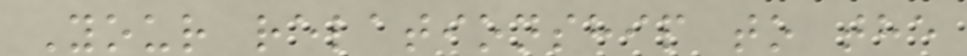Your relationship to the
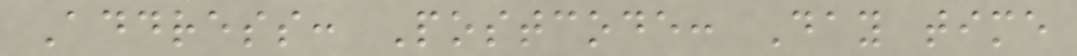Address: Postcode: Day time
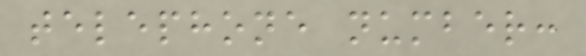telephone number:
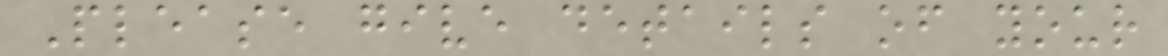Please give details of your
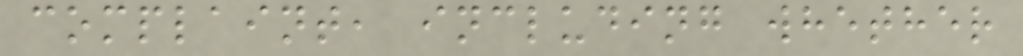complaint, including whether
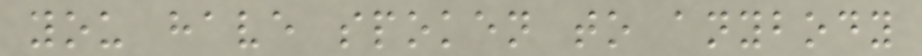you have spoken to anybody
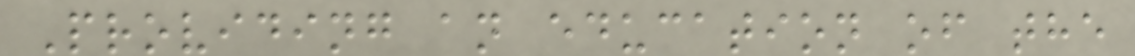Providing an education of the
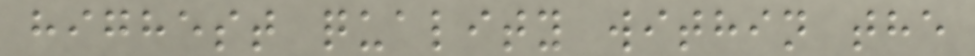highest quality within the
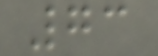73
